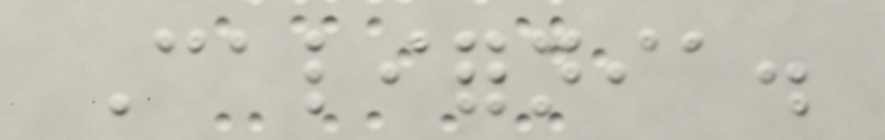California.
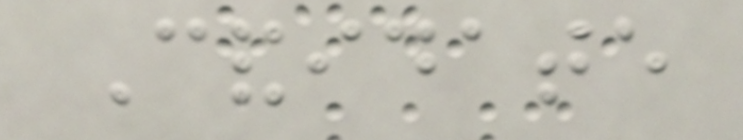Candidate
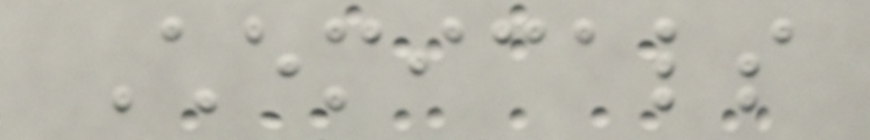Chemicals
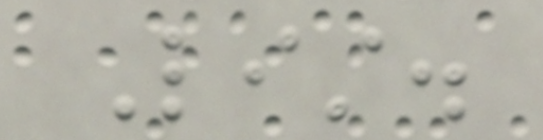List.
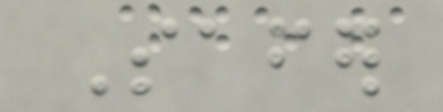Safer
